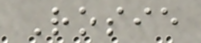Rosie
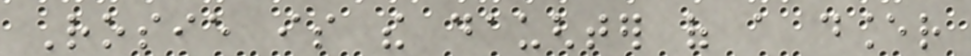Rosie is the daughter of a dancer
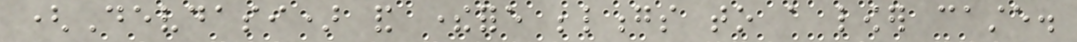(Devdasi) and therefore belongs to a lower caste.
